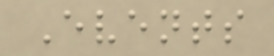Events
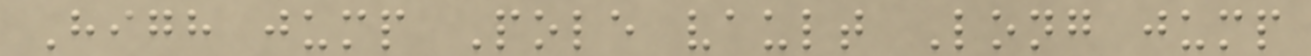High jump Pole vault Long jump
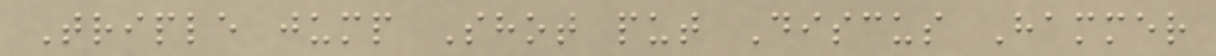Triple jump Shot put Discus Hammer
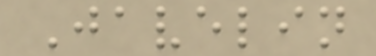Javelin
